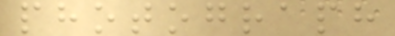photograph
